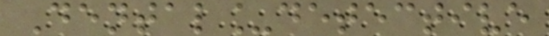Dental_detective
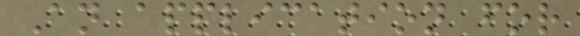An application for
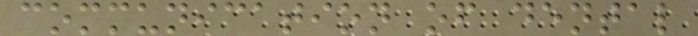communication of dental
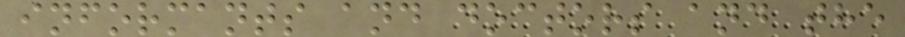informants and doctors and the
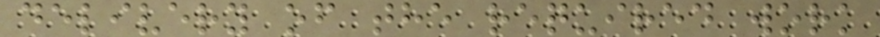delivery of the required work
